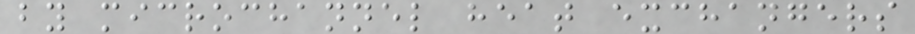by microchannel heat exchangers
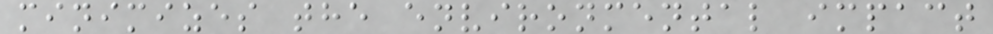minimizes the environmental impact
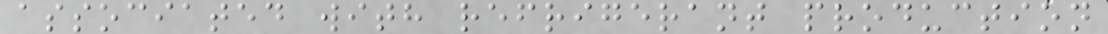associated with refrigerant production
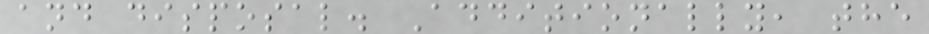and disposal. Additionally, the
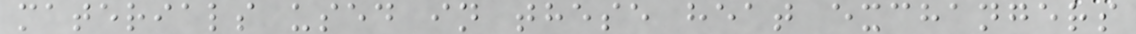materials used in these heat exchangers
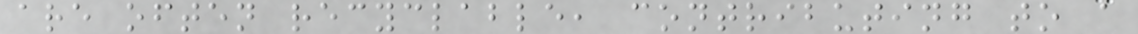are often recyclable, contributing to a
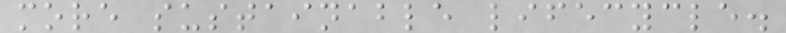more sustainable lifecycle.
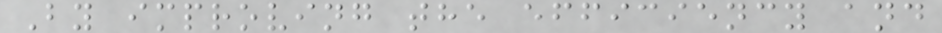By improving the efficiency and
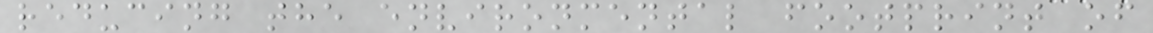reducing the environmental footprint of
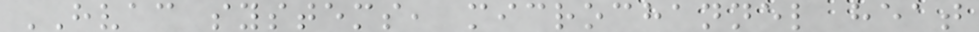HVAC systems, microchannel heat
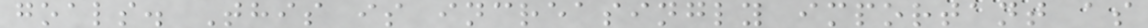goals. This is increasingly important as
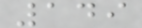149
